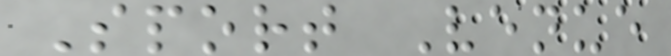Sport Venue
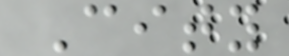City
